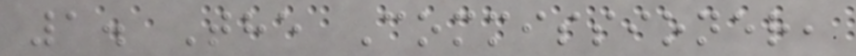1. The Commissioner,
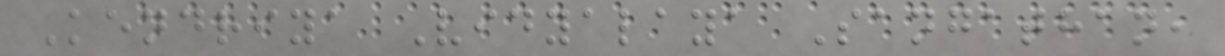Kendriya Vidyalaya Sangathan,
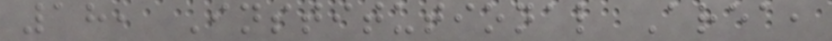18, Institutional Area,
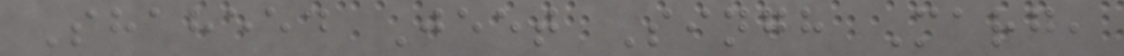Shaheed Jeet Singh Marg,
